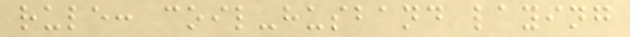rule: coil-husband laying
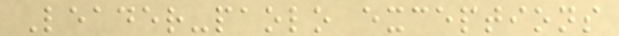Leader-paolo exceptions
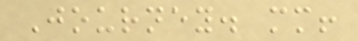Journey. mm!
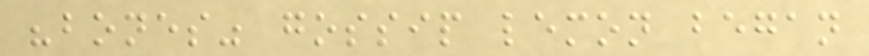"bones" gossip lemon began
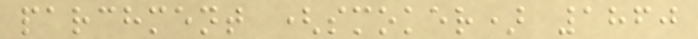parchment (smoker) 1860
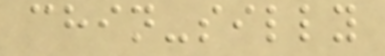chin-silly
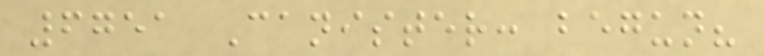6751 Canister: begun?
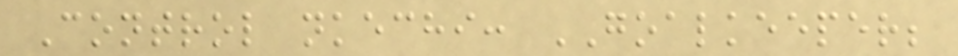Control nkechi: GOALKEEPER;
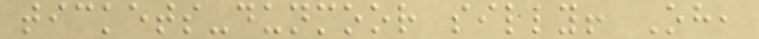tickets-dunmoor silly! Oh,
